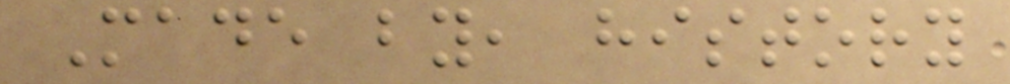Made by, history
